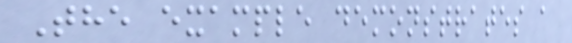The example demonstrates a
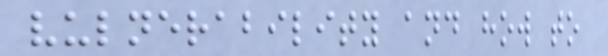vulnerability and how to
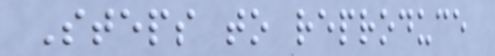Steps to reproduce
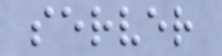server
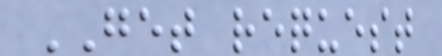GET request
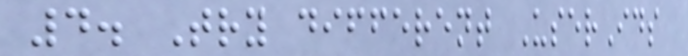4. Try different UserIds
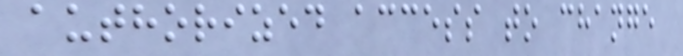authorized access to change
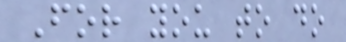For you to do
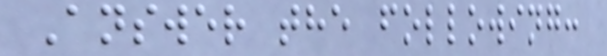Answer the following:
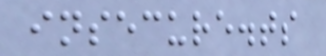insecure.ts
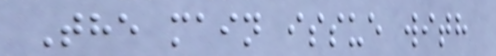The main issue with
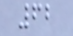62
